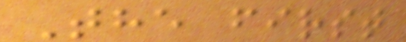The first
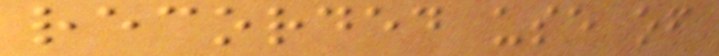recorded use of
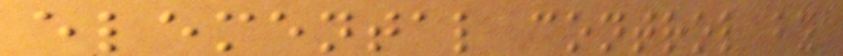elemental control by
